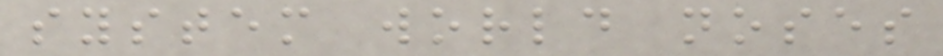system world noses
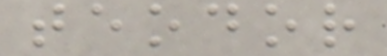teodor
